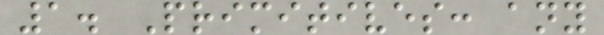1. Primitives: any
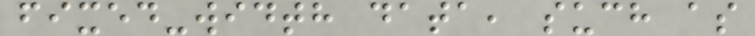fixed-width data, such as
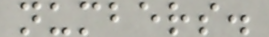numbers.
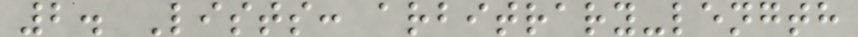2. Lists: arbitrary-length
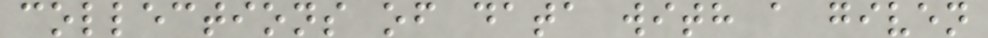collections of data with a given
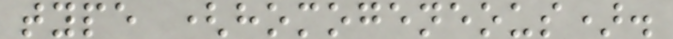type (homogeneous).
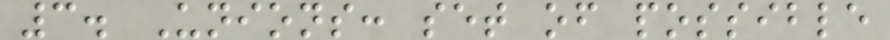3. Unions: set of possible
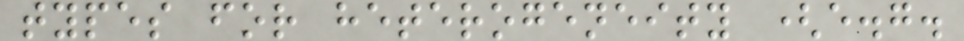types for heterogeneity (e.g.
